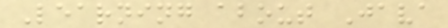Learning about Java
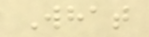What
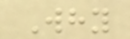Why
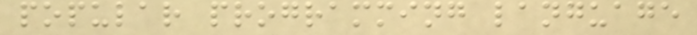popular programming language
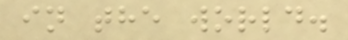in the world.
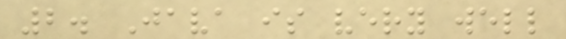2. Java is very well
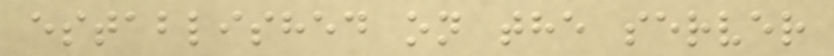established on the server
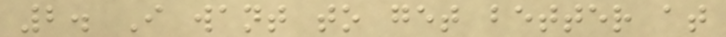2. I want to get better at
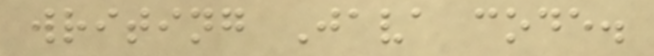writing Java code.
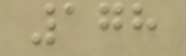178
